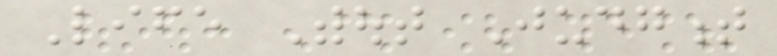Life Without Judgment
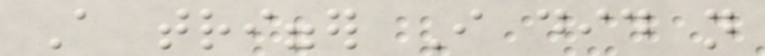A trigger I did not
